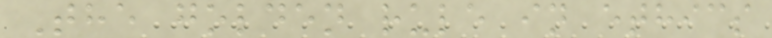The golden rule in ethics
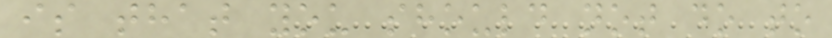is that you should not do to
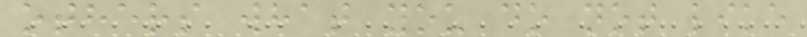others what you do not like
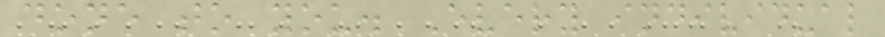done to you. Every individual
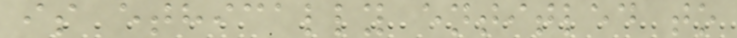is ethically entitled to
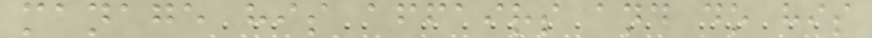manage his affairs and do his
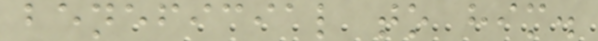beneficial to him.
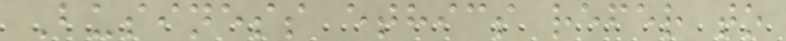Business ethics refer to
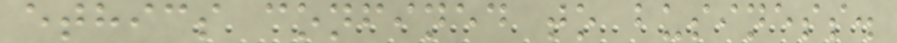ethics confined to business.
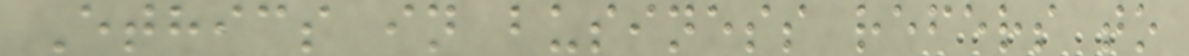Ethics in business refers to
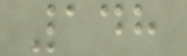148
